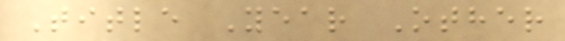Title Year Other
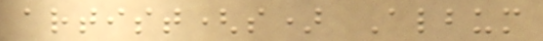artist(s) Album
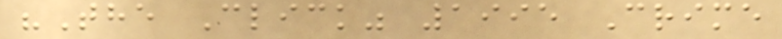"The Click" 1995 Crime
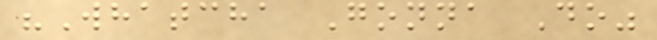"Whatcha Gonna Do"
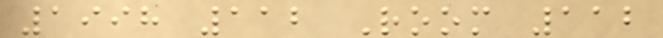1998 112 Room 112
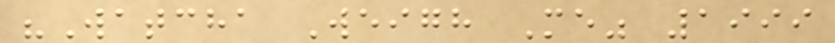"Watcha Weigh Me" 1999
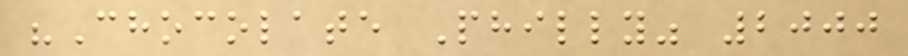"Chocolate Philly" 2000
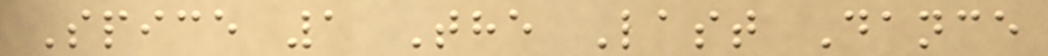Spice 1 The Last Dance
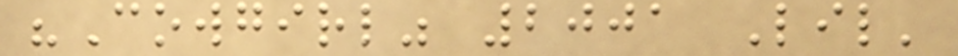"Cowgirl" 2001 Lil'
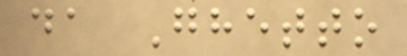da Ghetto
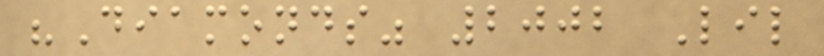"Diamonds" 2002 Lil
